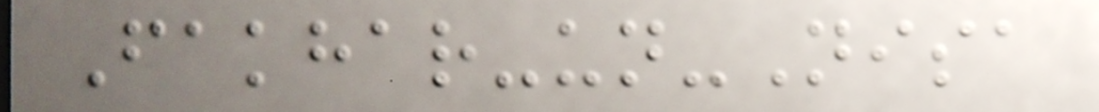Fakhar-un-Nisa
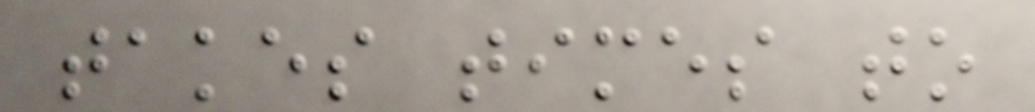takes times to
